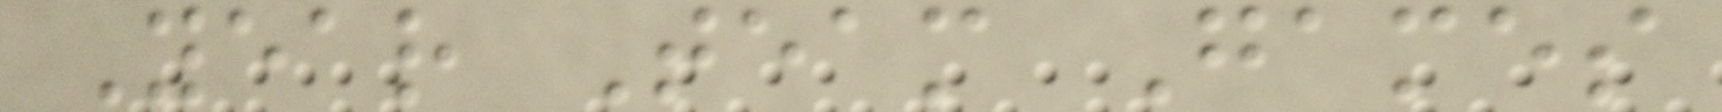Year Team Games
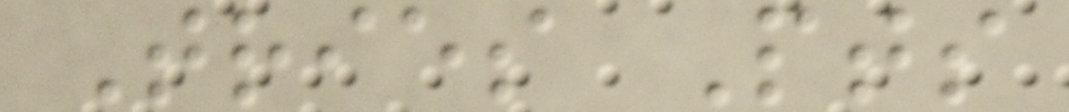Tries Pts
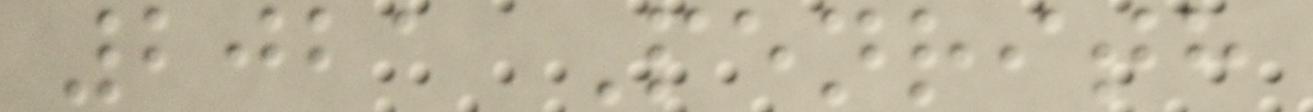2021 Penrith
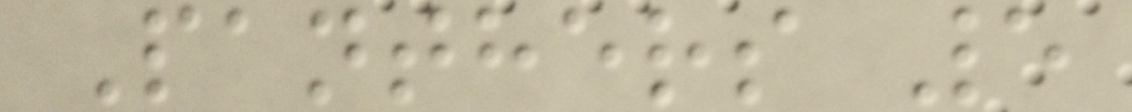Panthers 5
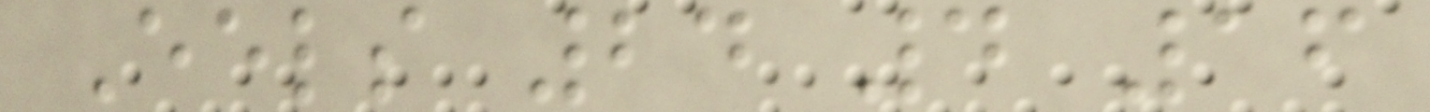Eels 24 4 16
